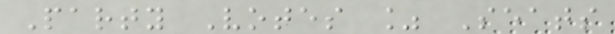Party Votes % Seats
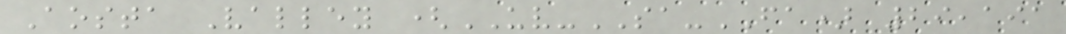Aosta Valley (UV-SA-FA) 29,191
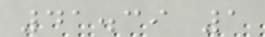41.39 1
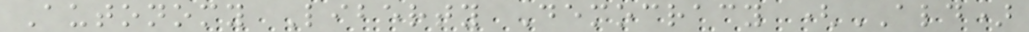Autonomy Liberty Democracy (ALD)
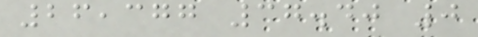26,377 37.40 0
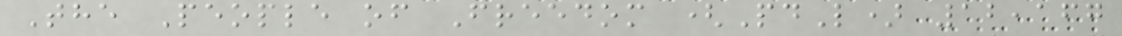The People of Freedom (PdL) 12,167
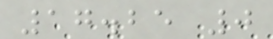17.25 0
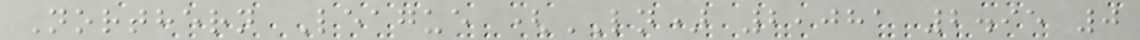Northern League (LN) 2,081 2.95 0
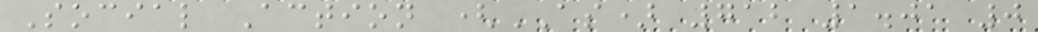Social Action (AS) 712 1.01 0
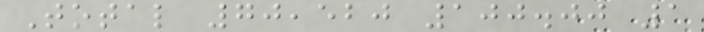Total 70,520 100.00 1
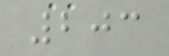203
